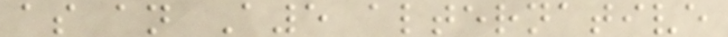as an A5 alternative
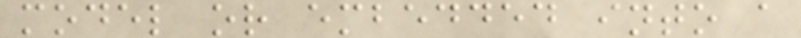model or embedded into a
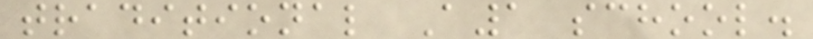traditional A1 school.
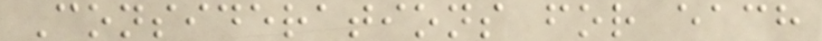Considerations for each
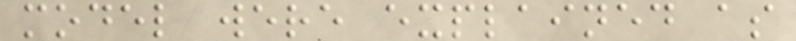model were explained as
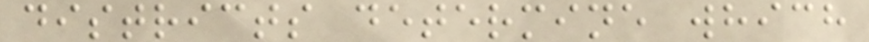districts determine which
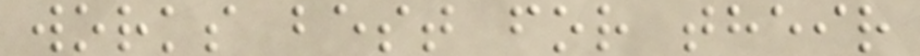works best for their
